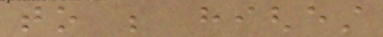to be highest
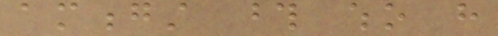amongst those who have
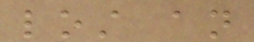lost an
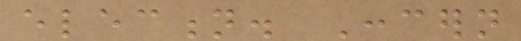election. Concern
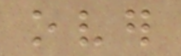over
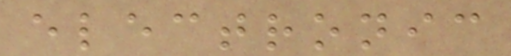electronic
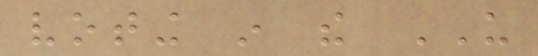voting in the US
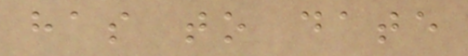has to date
